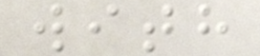with
